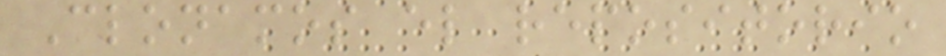Clonamos el repositorio
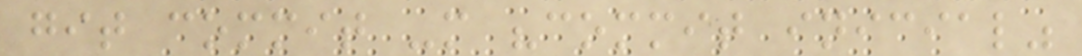git commit -m "commit inicial"
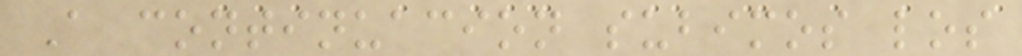A continuacion subimos los
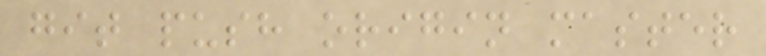git push origin master
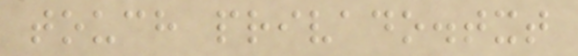touch privado.txt
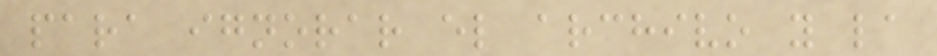para ignorar el archivo y la
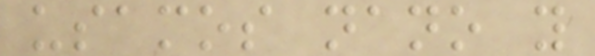usamos nano y
